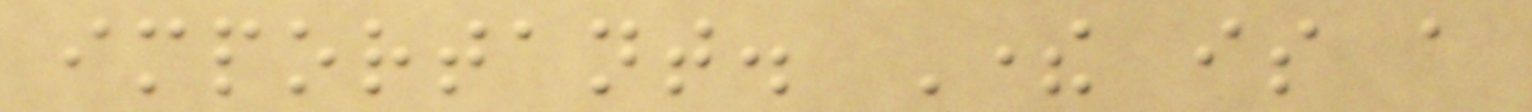important. There is a
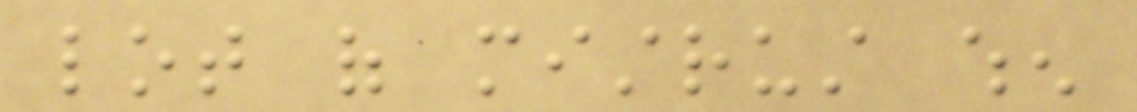lot of mistrust when
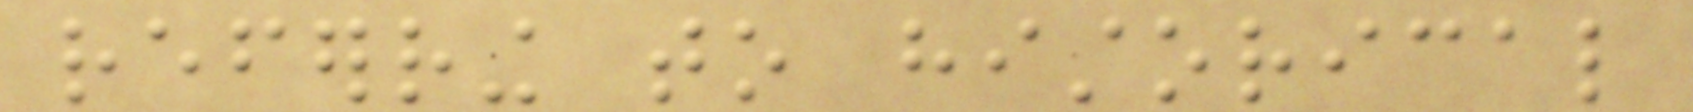referring to historical
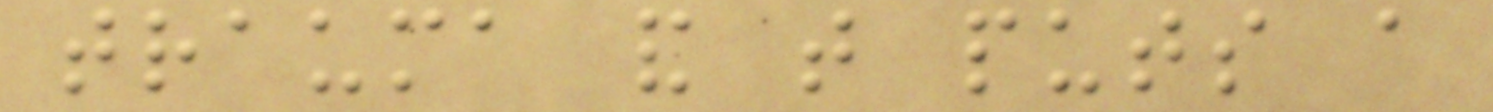trauma and that puts a
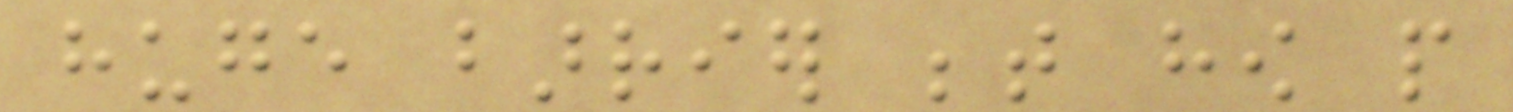huge barrier between how people
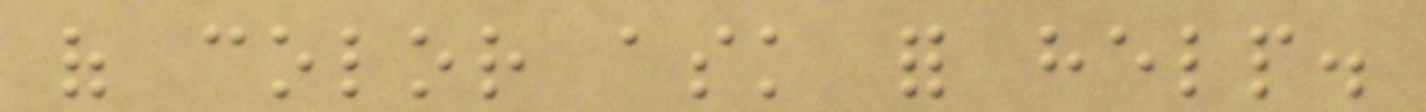of color ask for help.
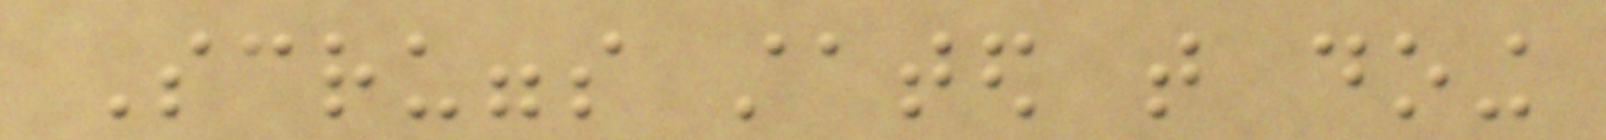Scruggs stated that doing
